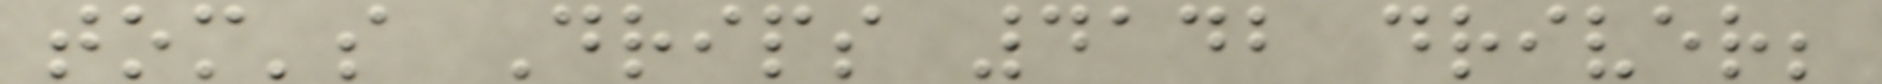tom's Drips 4142 driver;
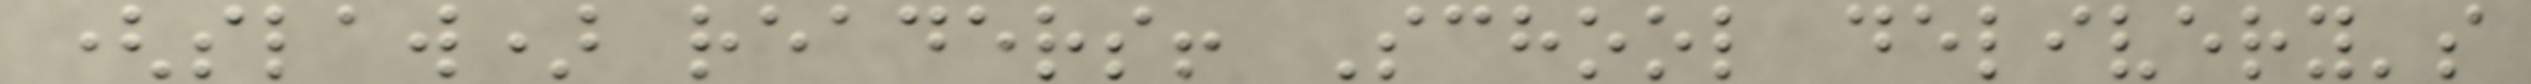(slaw) readers! School delivery's
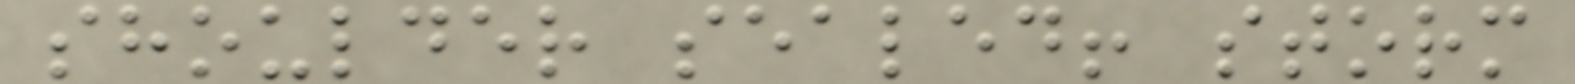shoulder sealed! storm
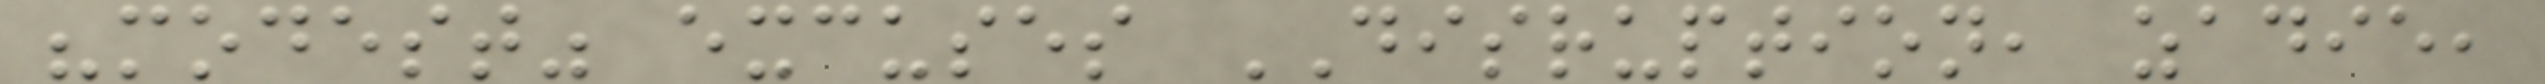"modest" excuses DISRUPTION, zadie,
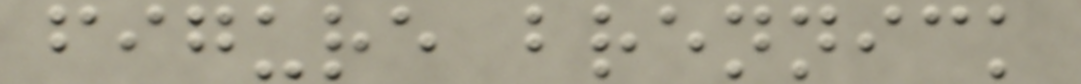figure brennick
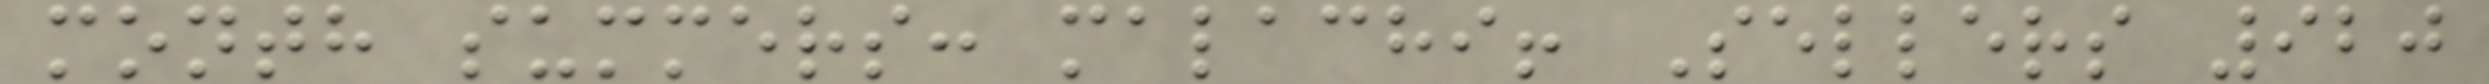month summers: malachi! Sellers 920
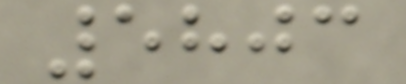5803
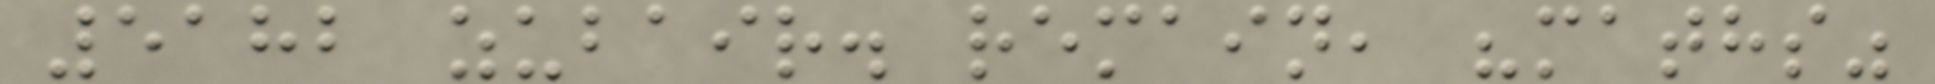5182 zubair. remain, "maths"
